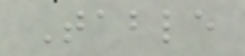Table
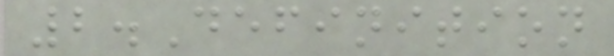2.Definition
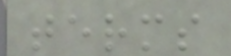terms
